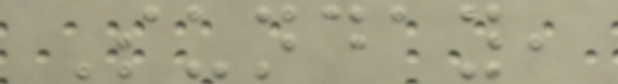Sunday,
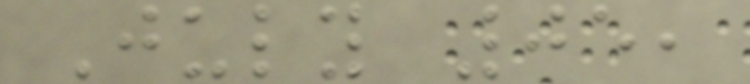July 05,
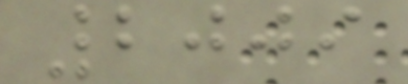2009
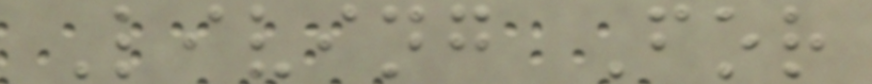Living For
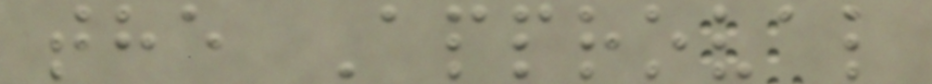the Approval
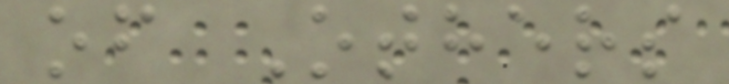of Others
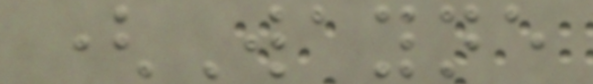(Wayne
